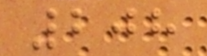208
